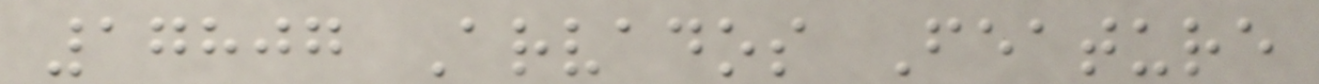17807 Arvados Feature
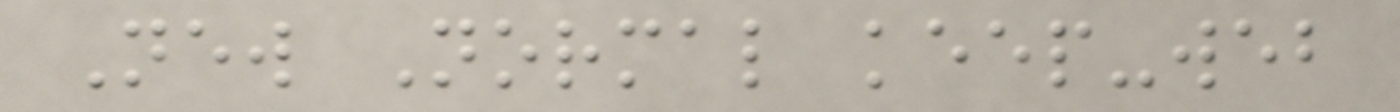New Normal keep-web
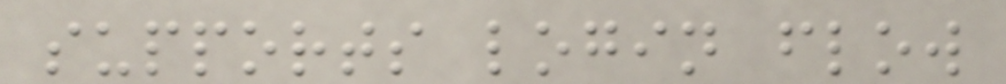supports login flow
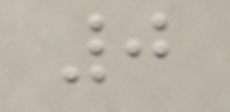0
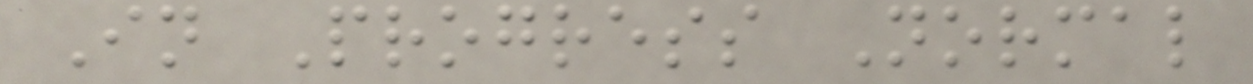In Progress Normal
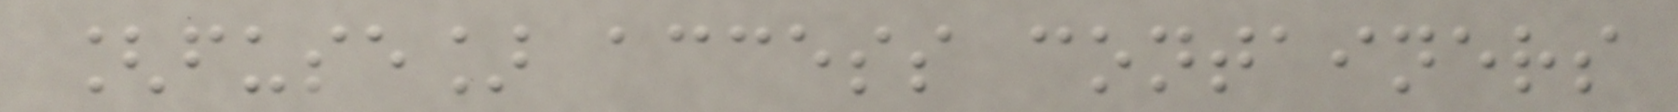[fuse] access containers
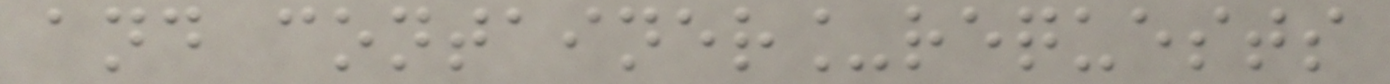and container_requests
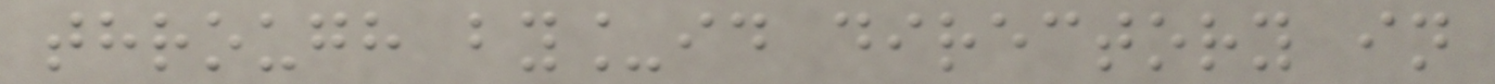through by_id directory in
